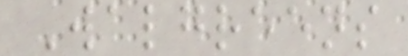Walgreens
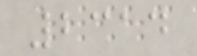2314
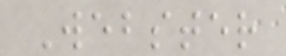Webster
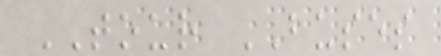TOUR BUSES
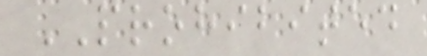PROHIBITED
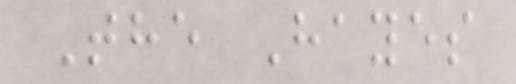The Hayes
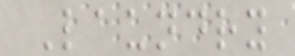Laundry
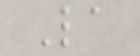La
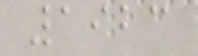1923
